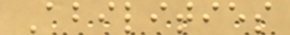Abilities
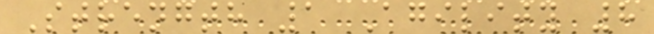Strength 1 Agility 8
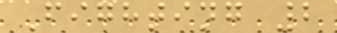Fighting 2
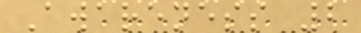Awareness 2
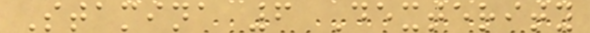Stamina 6 Dexterity
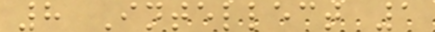8 Intellect 1
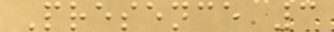Presence 3
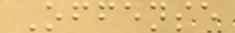Offense
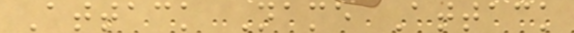Attack Name Attack
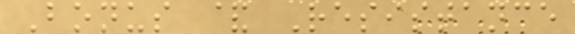Bonus & Resistance
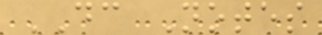DC Notes
